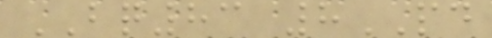BQ83 8PD
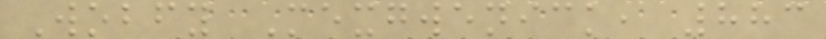Wobfy Mexgwenick, 883
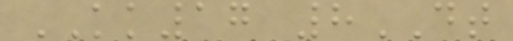KK17 8DT
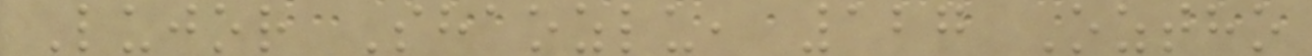Lujor Shaozlu, 127 Oztho
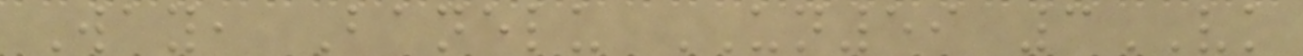Way, Banelu UN59 3VK
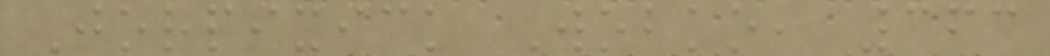Jorpixick Wobko, 363
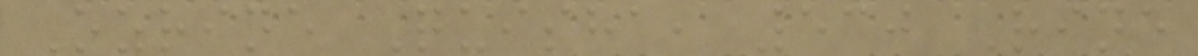Ozrine Quisha, 530 Rine
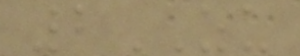2ZU
